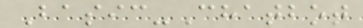Basic-Chatbot
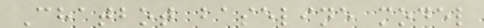Chatbot baseline model
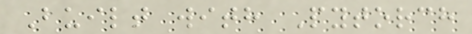Built with Pytorch
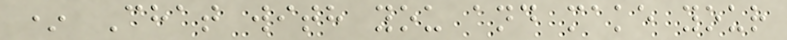* Chat with you and make your
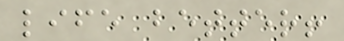life better!
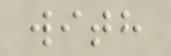with
